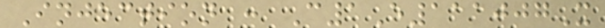Injection : C1E111007X
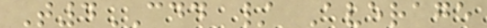T4CDD / Average
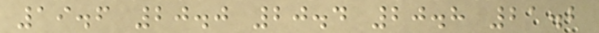19.6 20.0 20.4 20.8 21.2
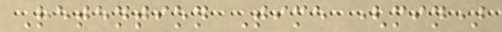Retention Time (min)
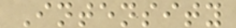Intensity
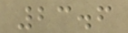23.6
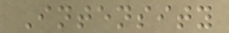Intensity
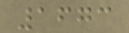1673
